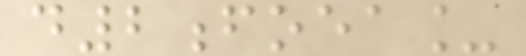d2foea_
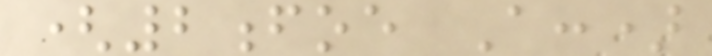(2foe A:)
